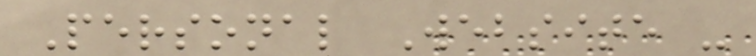Personal Website -
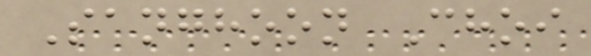Sanghoon Choi
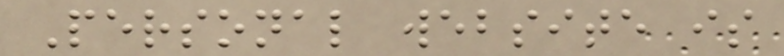Personal website is
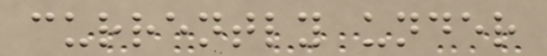currently under
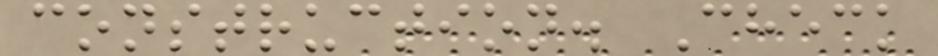construction. Check
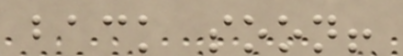back soon!
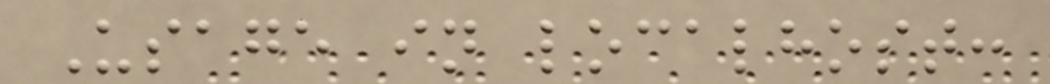Usage in localhost:
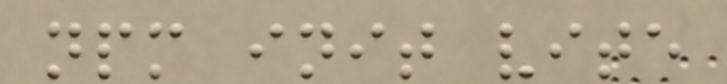npm init vite
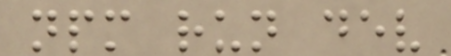npm run dev
